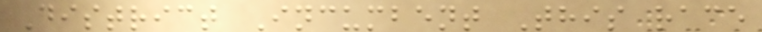District Incumbent This race
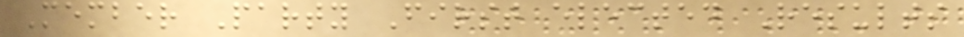Member Party First elected Results
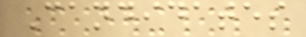Candidates
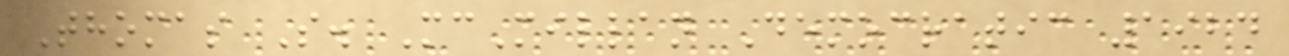Thomas S. McMillan Democratic 1924
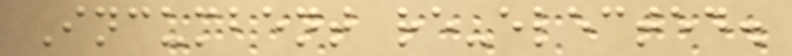Incumbent re-elected.
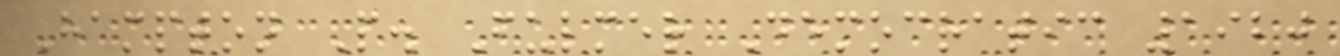Hampton P. Fulmer Democratic 1920
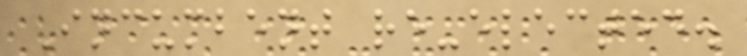Incumbent re-elected.
